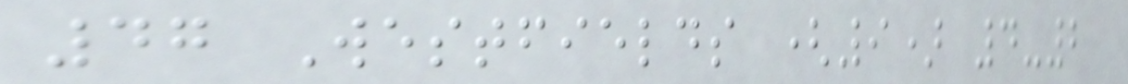47 Westfields (9) 4-2
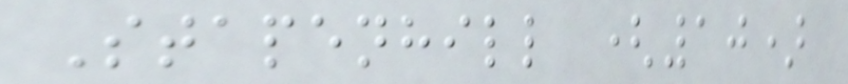Stapenhill (10)
